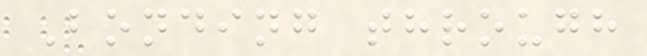Bonding through
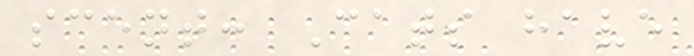scent: Cats have
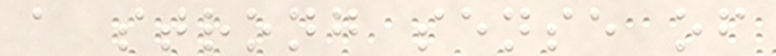a strong sense of
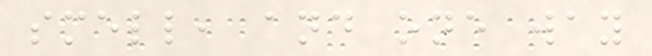smell, and one way
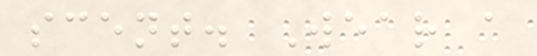scent. Wear a
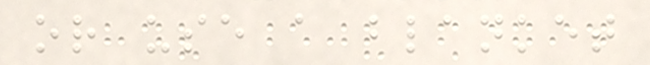or use a blanket
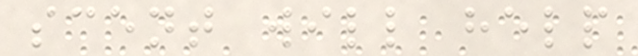scent will help
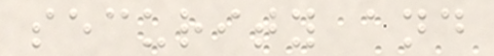security and
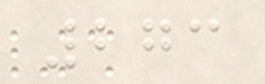273
